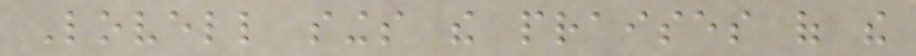Lovell sings the praises of the
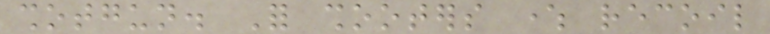shotgun. For shooters where recoil
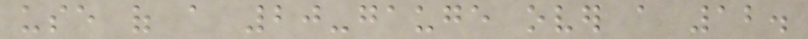use of a 20-gauge over a 12.
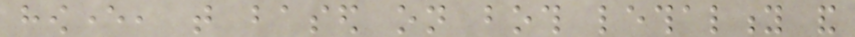however, that based on both lethality and
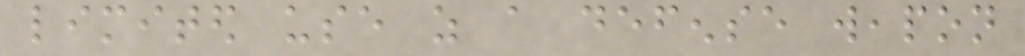limited use as a defense weapon
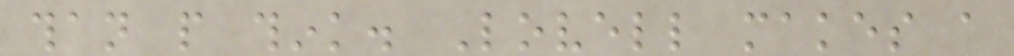than people think. Lovell makes a
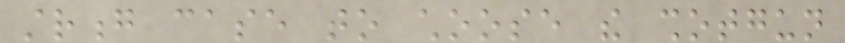strong case to choose the shotgun
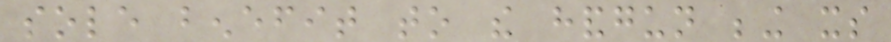sole benefit to the handgun being its
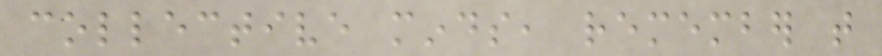collective minds, remember that
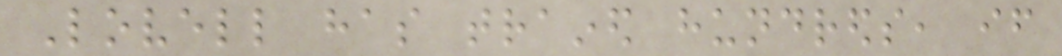Lovell has trained hundreds, if
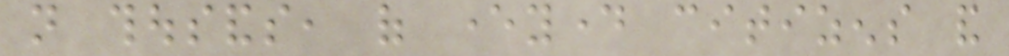not thousands, of everyday citizens and
